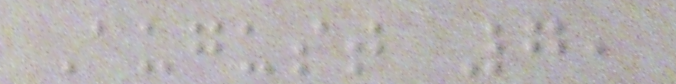August 7,
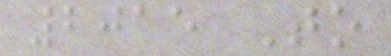2015 To
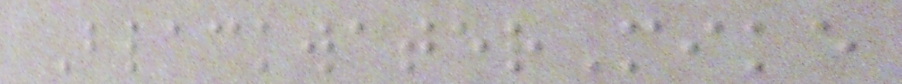BlackwaterMike
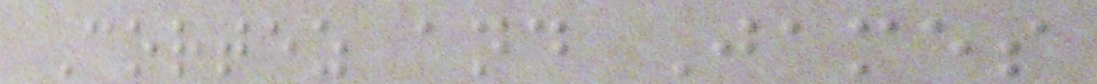Cortez and James
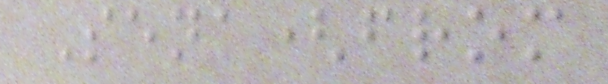Sena(from
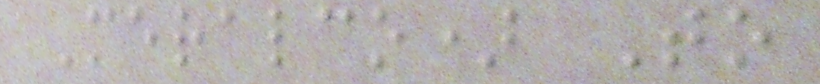Meralco) To
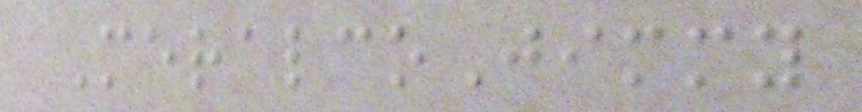MeralcoJimmy
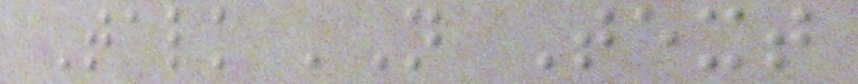Talk 'N Text
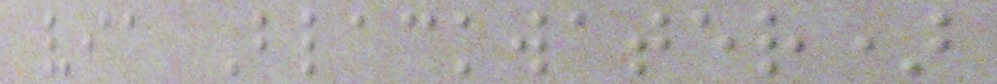via Blackwater)
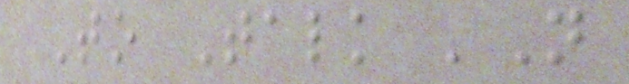To Talk 'N
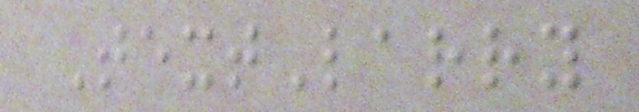TextLarry
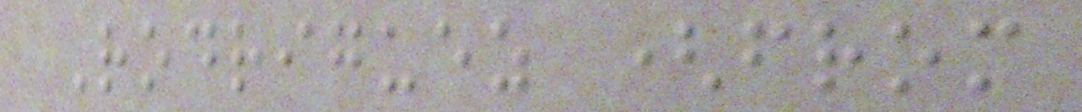Rodriguez (from
